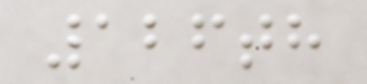126th
